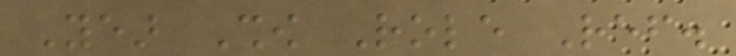Year Show Role Ref.
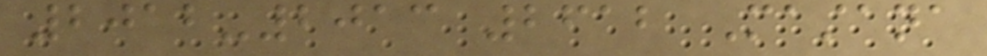2012-2013 2612 Mastana
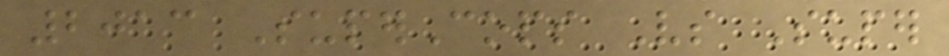2013 SuperCops Vs Super
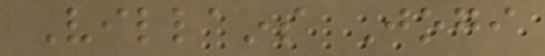Villains Jogi
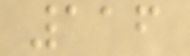116
